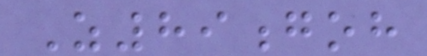Z89goh
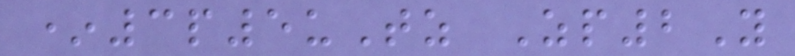*3p5uTz Zp2Y
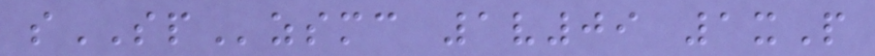sSPzsmc 1v09 1xP
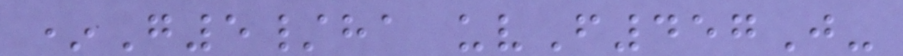*G5/ha uvF457J-
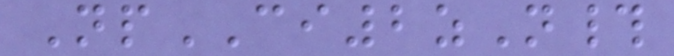NpCI2zN#
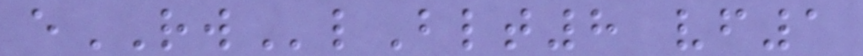eRWlBlt8 vf1
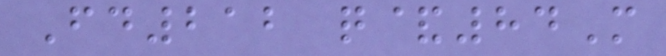Fd212 q&84M
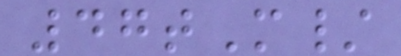47tM/
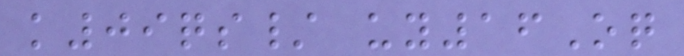k09qs/ uy16Oq
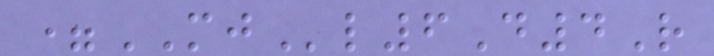=MJl6D4R
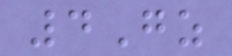4Gz
